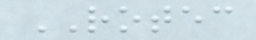ROTEC
